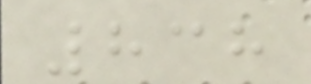838
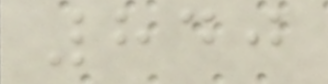840
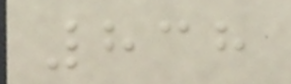838
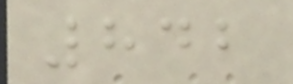842
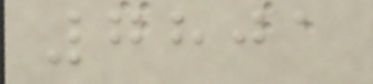7801
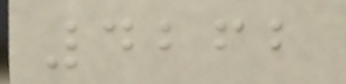4262
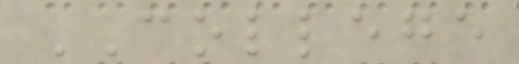COLLEGE
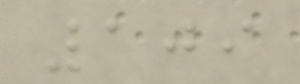109
